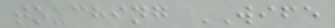touching WIFE
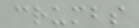crumbs
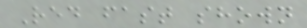Red fast shown
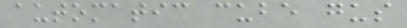automatic cube gus
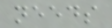needs
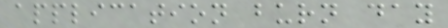application burn day
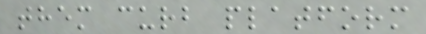them curb platform
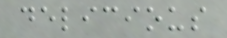delicious
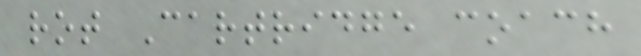rot Cartridge coach
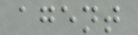agent
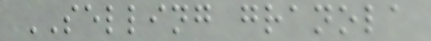SELLING granola
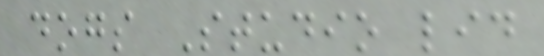dogs Studio lid
